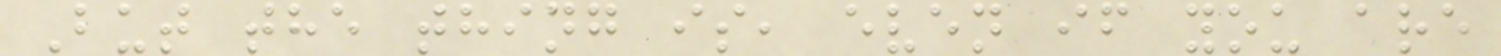But the thing is, even if you are
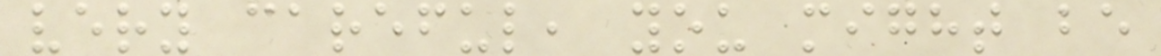very careful, you might be
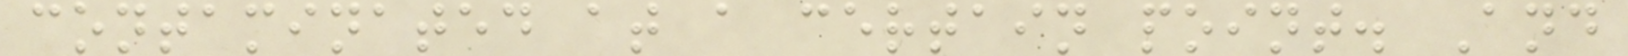contaminated at a certain point. And
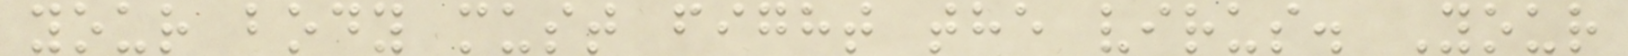your body must fight the virus. Your
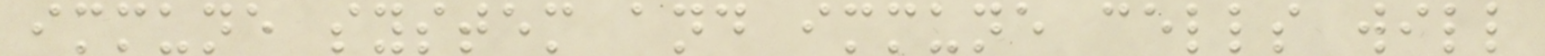immune system and immune cells will
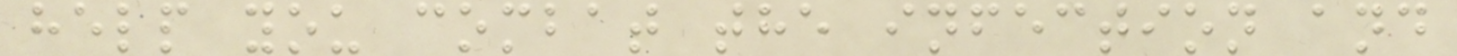help you combat the infection and
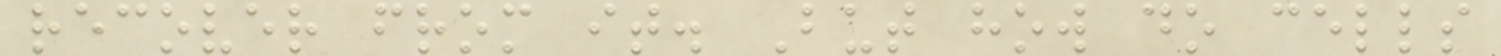recover from it. But how do cells
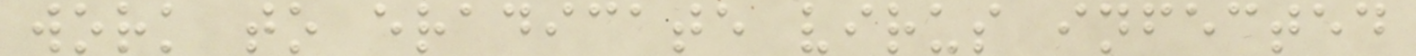work to eradicate virus infected
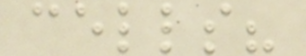cells?
